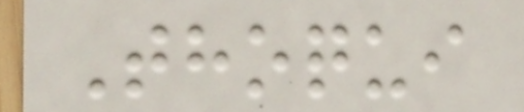Thoqui
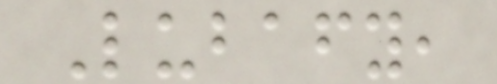Lubafy,
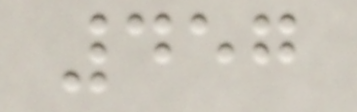457
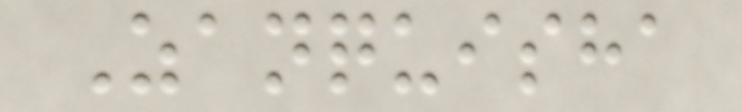Zanquisha
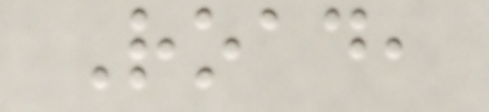Road,
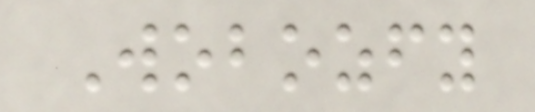Wobozfy
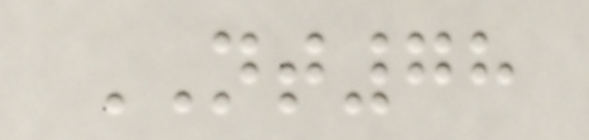NT78
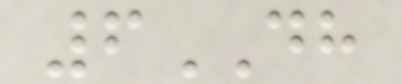6DH
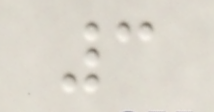3
